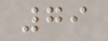79
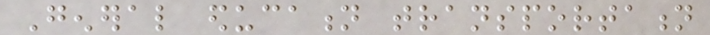General education transportation
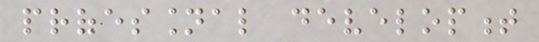professional development
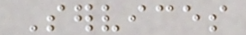Services
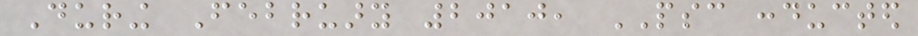During February 2010, PSC conducted
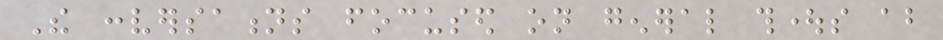The conversations focused on general thoughts about
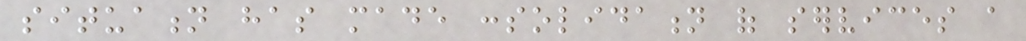situation has made consolidation of services a
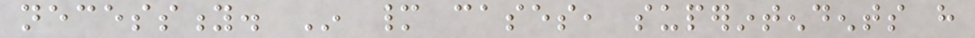necessity. In many cases, superintendents have
